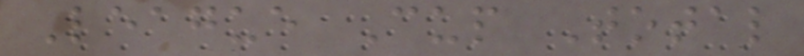League Cup Total
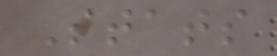Stats
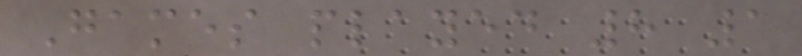Games played 8 1
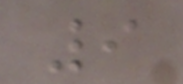9
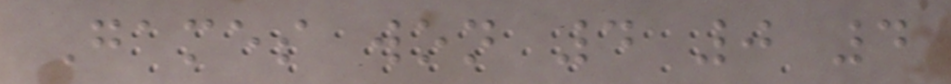Games won 4 0 4
